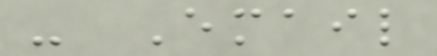- Email
